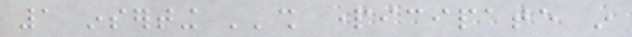1 inserting ''shall participate in
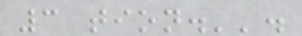3 tion.''.
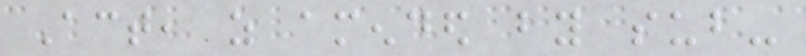Act, as amended by sub-
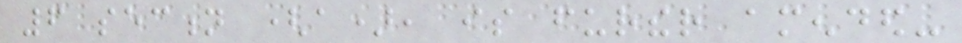6 section (a), is further amended-
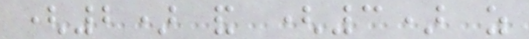(2) and (3) as
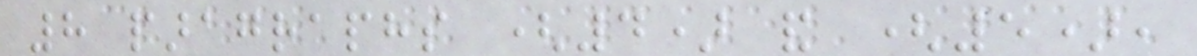8 paragraphs (4) and (5),
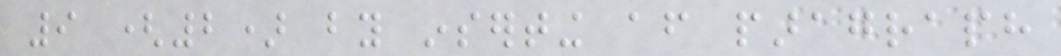9 (2) by inserting after paragraph
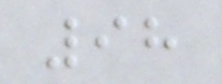98
